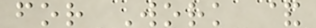for Work &
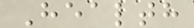Health
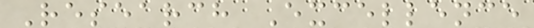Research Excellence
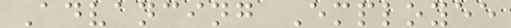Advancing Employee
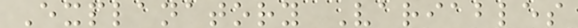Explanatory Variables
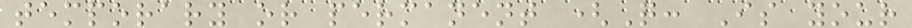temporary or permanent (Q: Is your
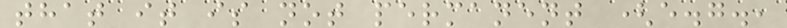that it is not permanent (e.g.,
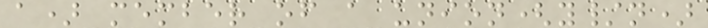a) member of a union(y/n)
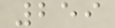259
